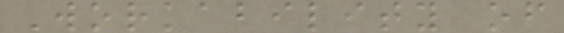Workability of
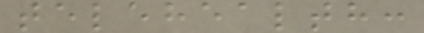telehealth:
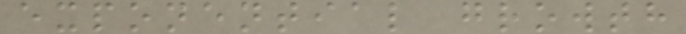exponential growth
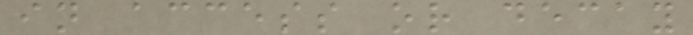in access or decay
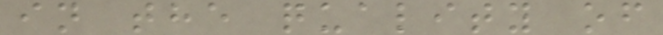in the quality of
